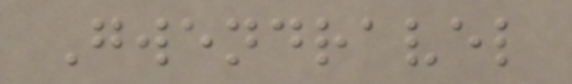Gwendravel
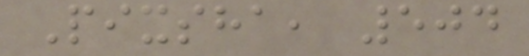Pixsha, 504
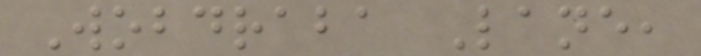Wobdraba Lane,
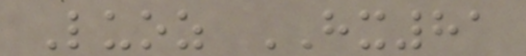Luoz HX81
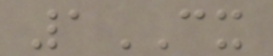1CX
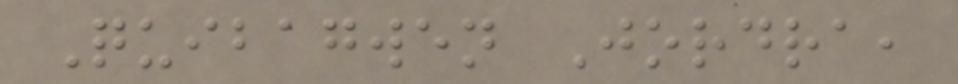Quibagwen Jordra,
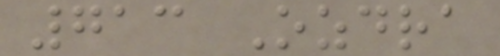713 Ozdra
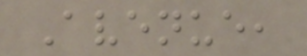Avenue,
